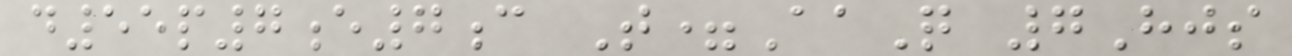d55p7e7c T=AaQ 7Hjs
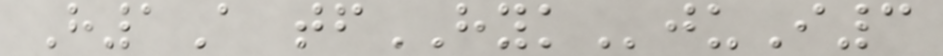H1A tfHYKjuI3
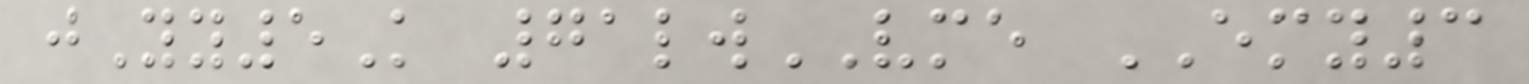jYy5K 71lwVME EMY3
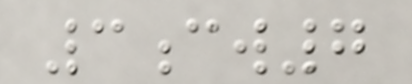3cw7
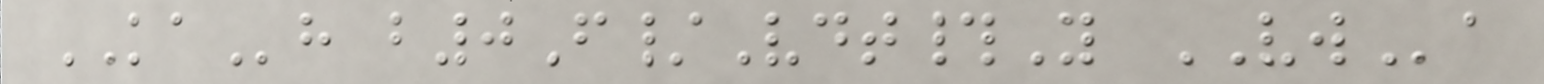KAh b0F/Vdt#Y VWa
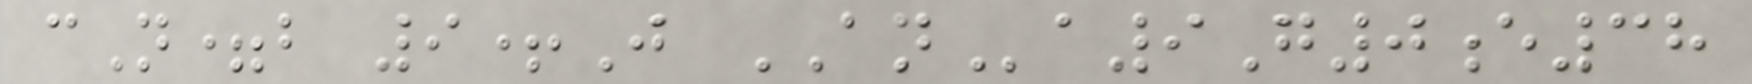cN=b 9+J ANa9G0e38
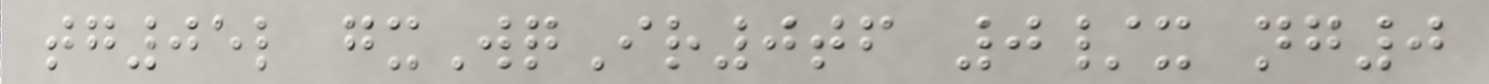tg05l gxWqIr0tf 0/x ng0
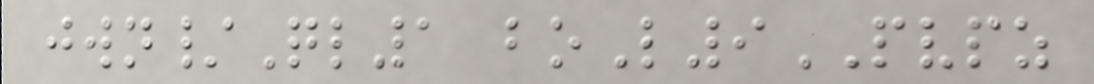jwn/Ql1 boL9PVPZ
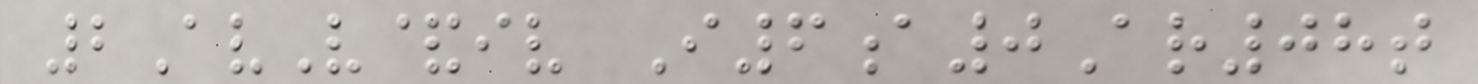2AvV&iv I6a0Ar08t
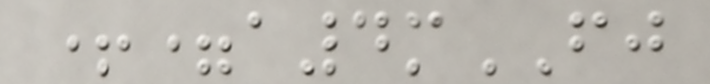+=a4mFJ
